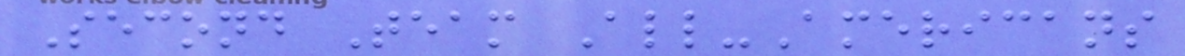Second Team All-Americans
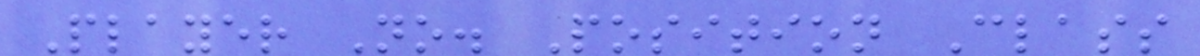Player No. Position Class
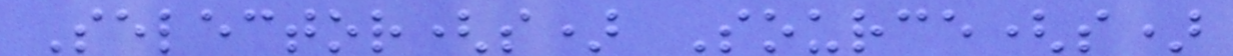Selector(s) Source(s)
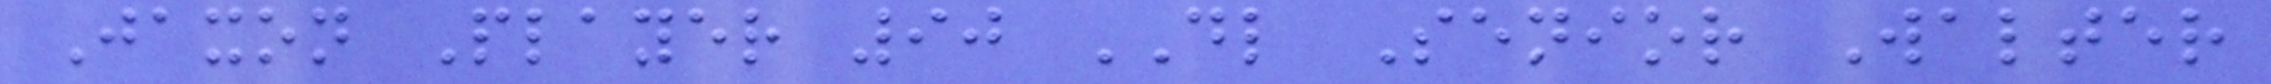Jaxon Player 90 DL Senior Walter
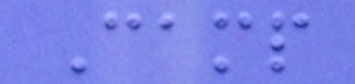Camp
